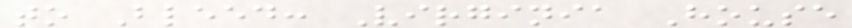to Bleed: Virginia House
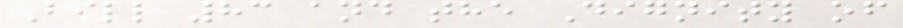Bill 83 and the Dignity of
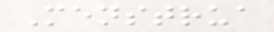Menstrua
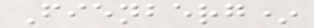Fienberg*
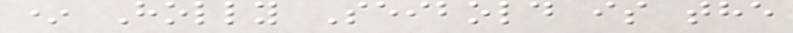* Holly Seibold is the
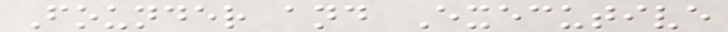Founder and Executive
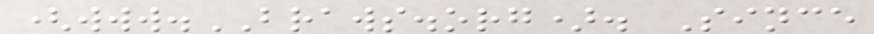(www.BRAWS.org). Since
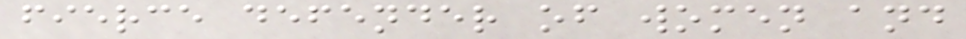fierce defender of women and
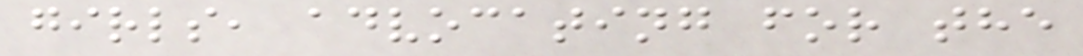girls, advocating for the
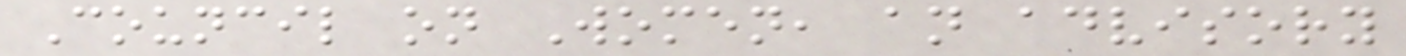Council on Women, an advisory
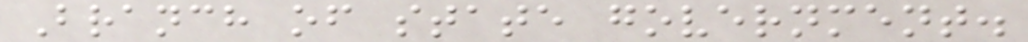Branch of state government.
